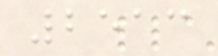2513
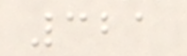321
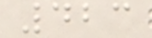423
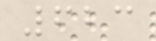623
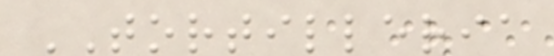TORTILLERIA
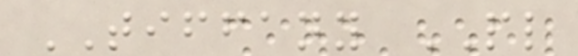TIFFANY PL
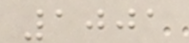1001
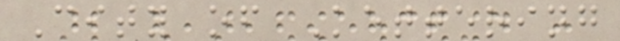City of Kettering
